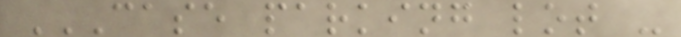CASE PARKING LOT -
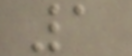1
